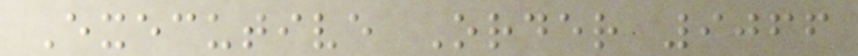Executive Order 9066
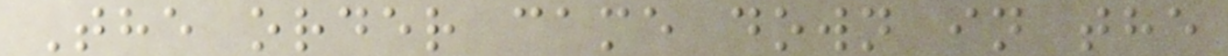The order came down in the
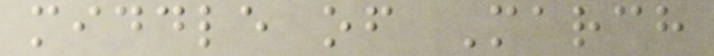middle of March
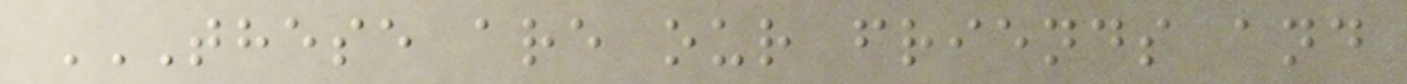THESE ARE OUR FRIENDS AND
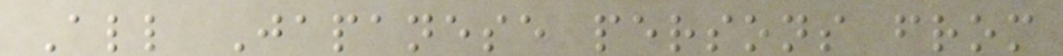All Japanese persons from
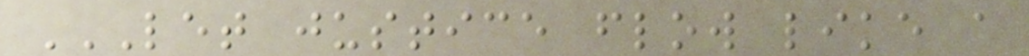LET JUSTICE FLOW LIKE A
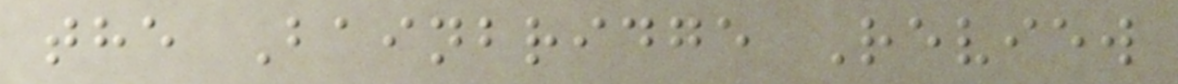the Bainbridge Review
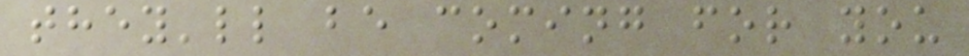they'll be coming for you
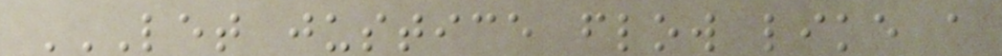LET JUSTICE FLOW LIKE A
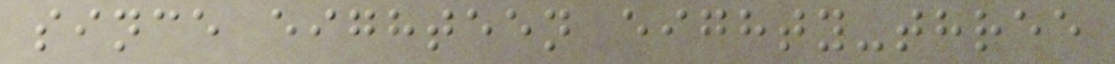since eighteen eighty-three
